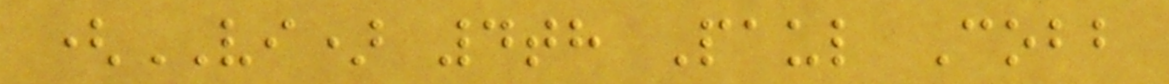(VI) 4th Paul Cobb
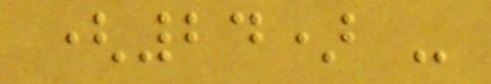(24) -
